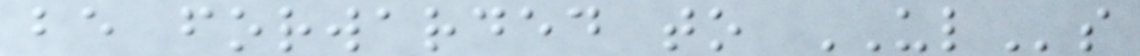be forwarded to ULs
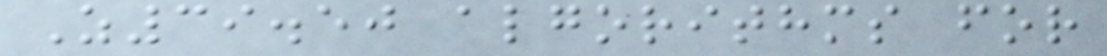Z39.50 algorithms for
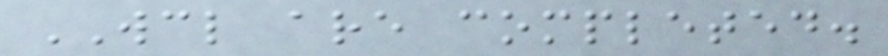WCL are completed.
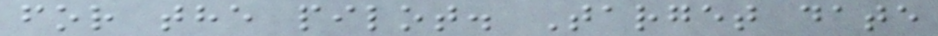for the pilot. Target date
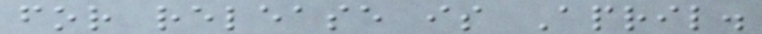for release is April.
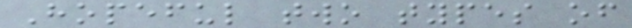Hopeful two types of
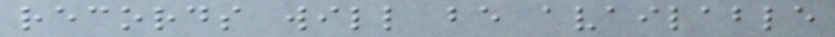records will be available
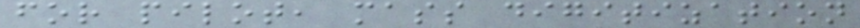for pilot, mass digitization
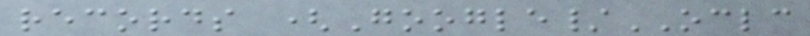records (Google/OCLC
